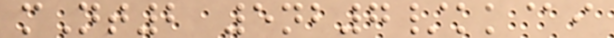mNt2 5nb7/kk@i
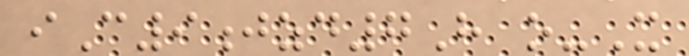iC9jzd7H o-X
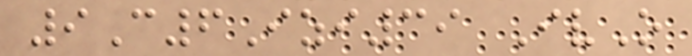9C6Izi39 IvO
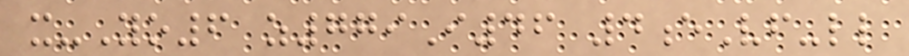x-Yo6 z779I46 4eVf-ll
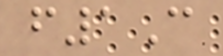f1C
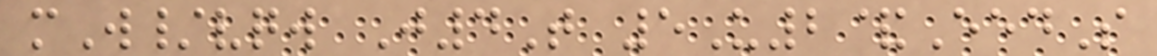mW/vqw J4T 5U2&EedS
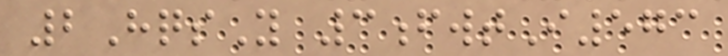2HqsY 3fwtI573
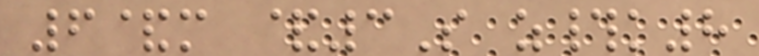6&m &3S z#k8
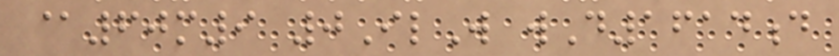@60m9 0IlW wD1614d
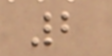2
